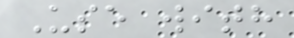Use with
